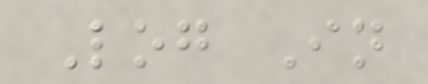Log In
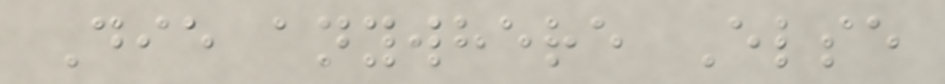Die anywhere Else
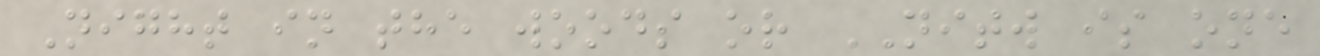Night in the woods or NITW is one
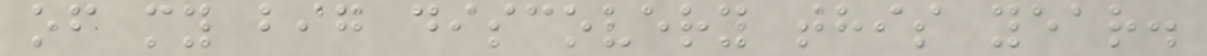of my big discovery this year.
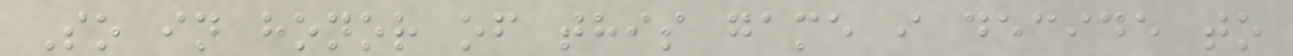So in honor of this game i decide to
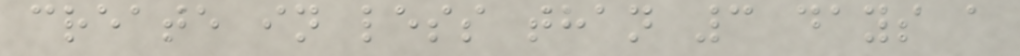create in less than 3 days a
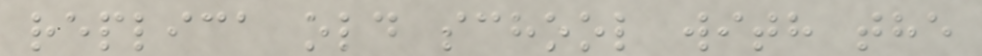replica old school with the
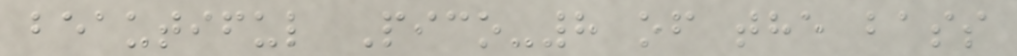beautiful Pico-8 of the bass
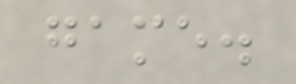game.
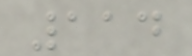114
